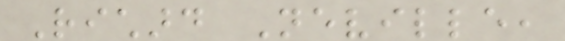Richard Neville,
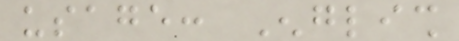usage: English
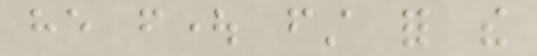he fought first for the
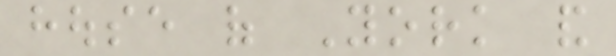house of York and
